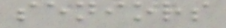seniors
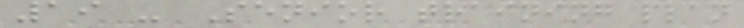19 - Senior training plan
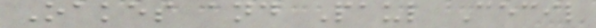Oakes and Paul Cecil
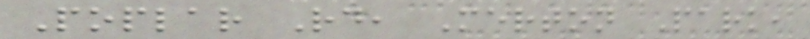Poplar Rd, Merton Park,
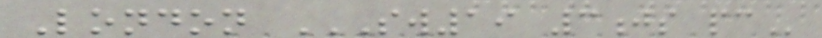London SW19 3JS PC
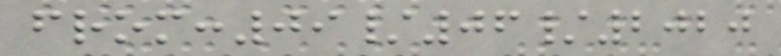from:09/06/2020
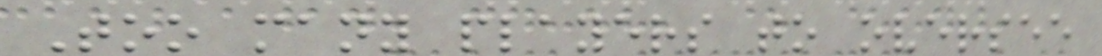Too many players to oversee
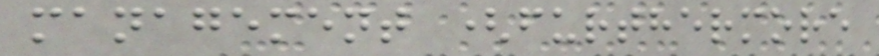management (furthermore
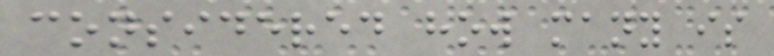considered how many is
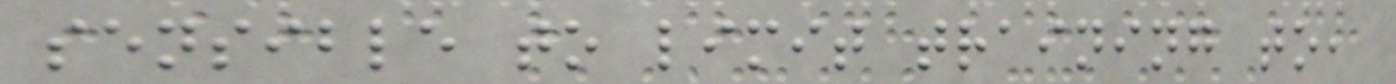sensible to limit training to,
